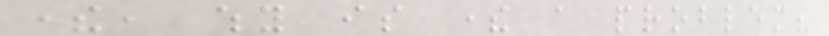there, why is there a problem?
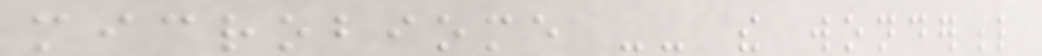microbiome -- the wonderful
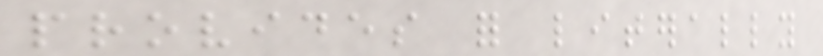provides for literally
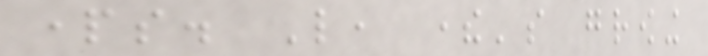parts. Like, there's growing
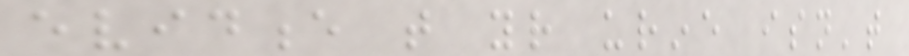evidence that your urine isn't
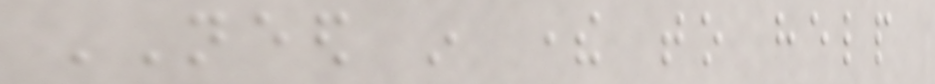NEED in there to help
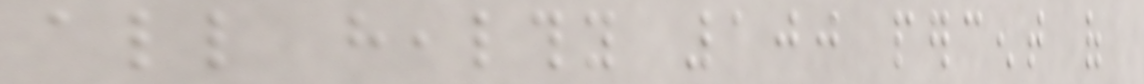all healthy 100 percent of
